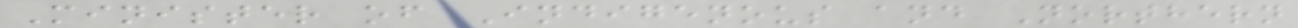Minister of Indigenous and Northern
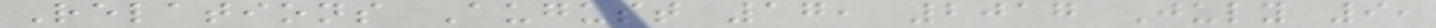Relations August 17, 2017 July 9,
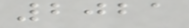2021
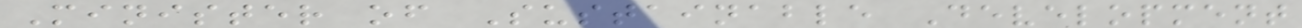Minister of Sustainable Development
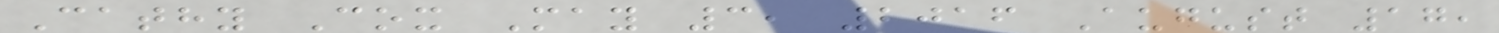Cathy Cox May 3, 2016 August 17,
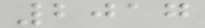2017
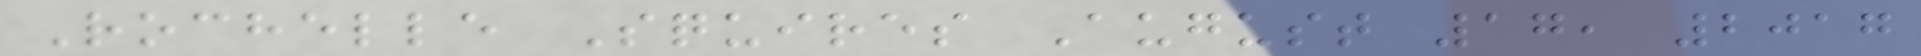Rochelle Squires August 17, 2017
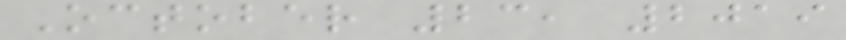October 23, 2019
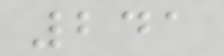241
